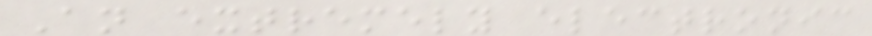An extremely electronic
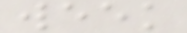week
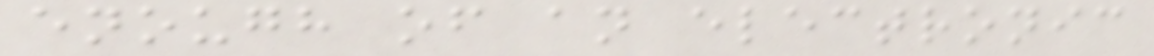enough of an electronic
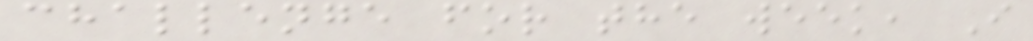challenge for the week, I
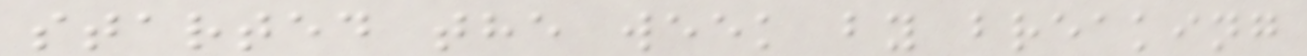started the week by breaking
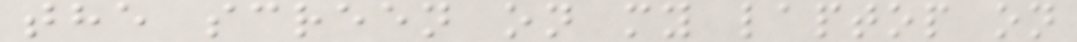the screen on my laptop on
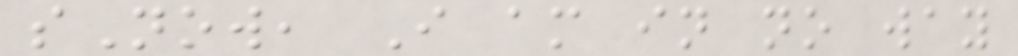sNow, I am in no way
